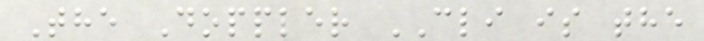The Doppler CLI is the
